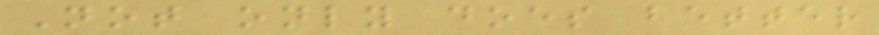Not only does better
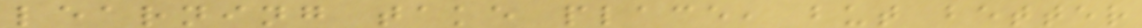learning take place, but better
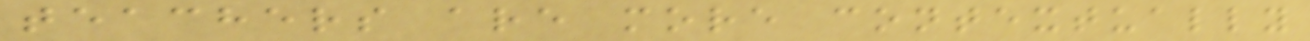teachers are more contextually
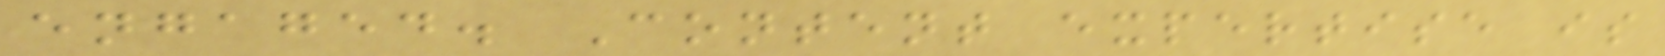engaged. Content expertise is
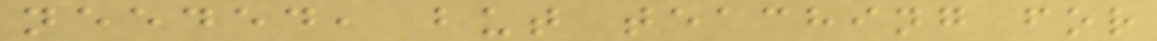needed, but teaching for
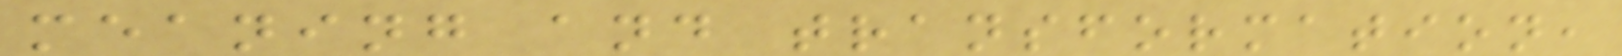meaning and transformation,
